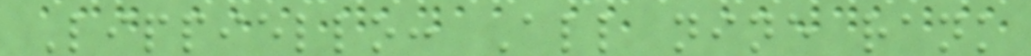Lippiello: All nine rank
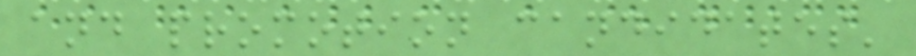and promotion candidates'
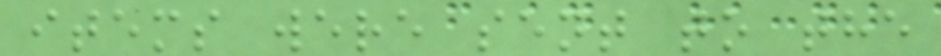items were sent to the
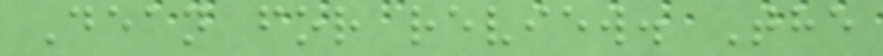Dean for review. The
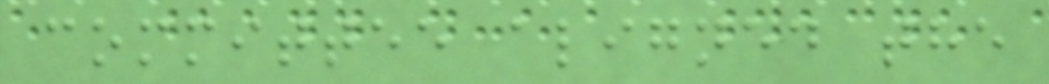committee aligned the
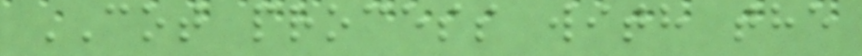COT process with the
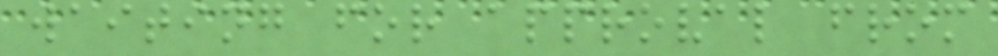waiting for approval from
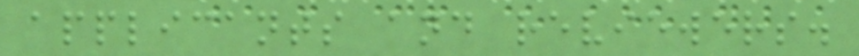applicants and reviewers.
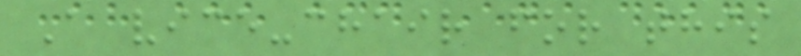A vice-chair for this
